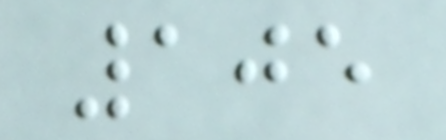105
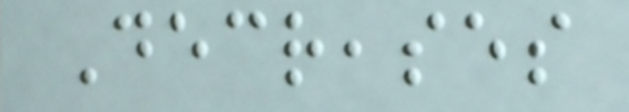Decreases
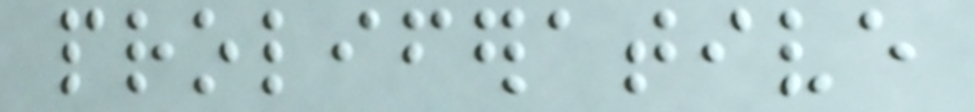proliferative
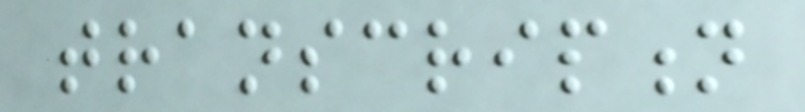transcription
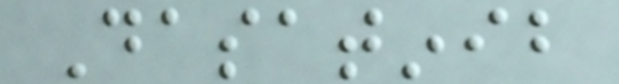Dasatinib
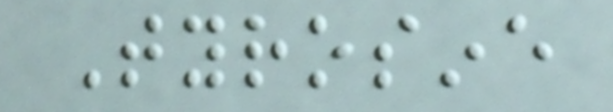Tyrosine
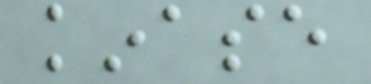kinase
